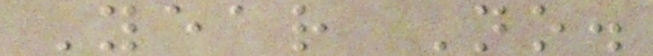Year No.
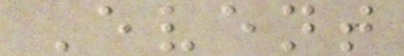Event
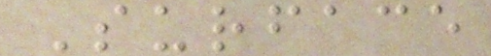Surface
